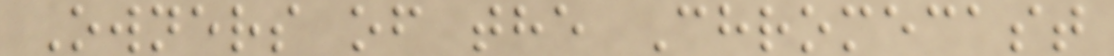Owners of the Chromecast
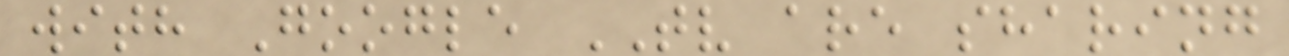with Google TV are sharing
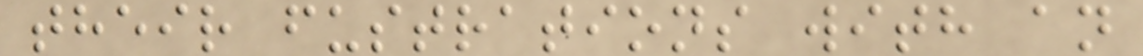their fustrations with an
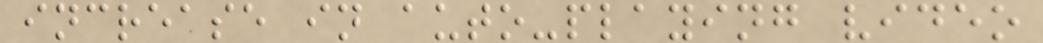increase in auto-playing video
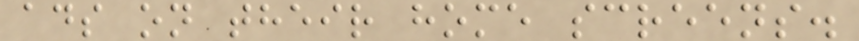ads on their home screens.
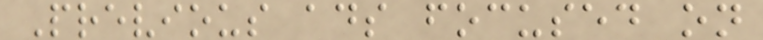Previous ads focused on
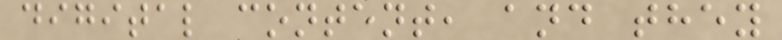digital content, and they
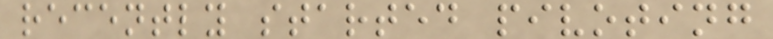recently started pivoting
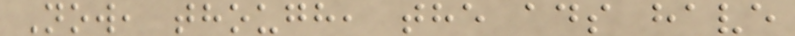Now, though, the ads have
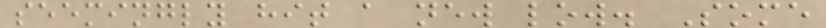seemingly hit a new low. Some
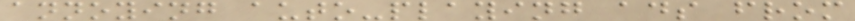annoying auto-playing ads from
